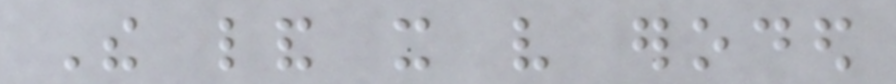The land it very eroded
